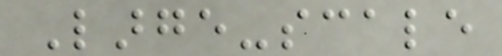Large-scale
